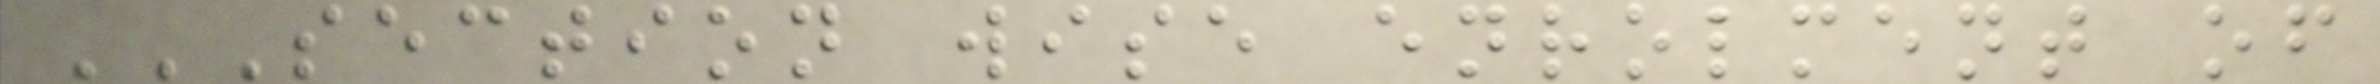SECTION WISE ENROLMENT OF
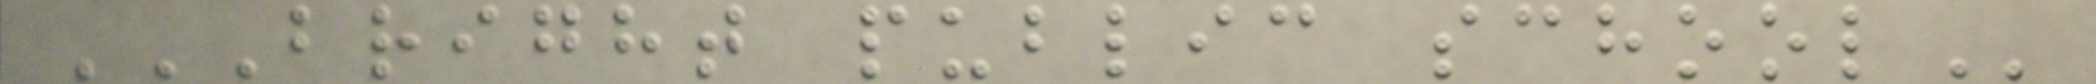BRIGHT PUBLIC SCHOOL
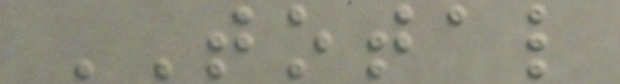TOTAL
